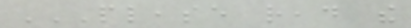PLEASE READ THE
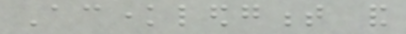Acknowledgment and
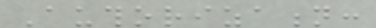Authorization:
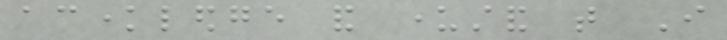acknowledge and understand that I
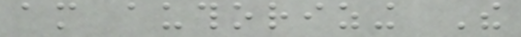am authorizing The
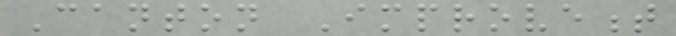Canton Improvement
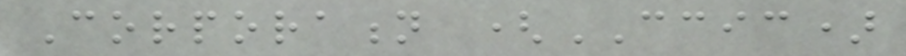Corporation (CCIC)
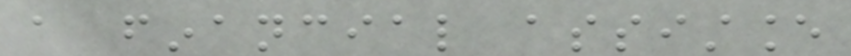a financial assistance
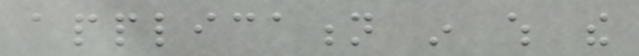application in which the
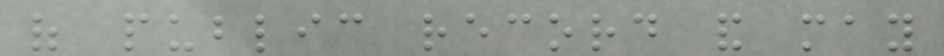of public record and may
